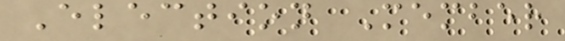Election Member
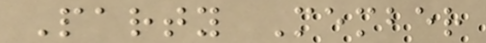Party Member
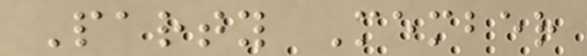Party Member
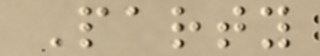Party
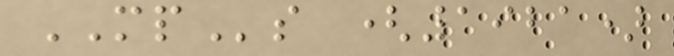MPs (1921)
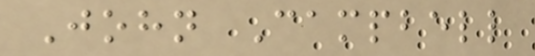John Campbell
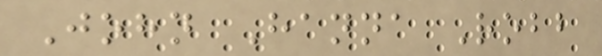John Hanna Robb
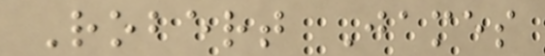Robert James
